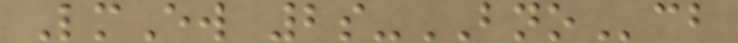LmEw 2s-BNOcb
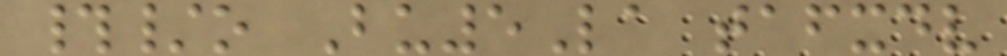#/o Bu5La tafxdv
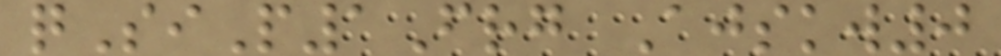qSiP1Frg Ajskw0
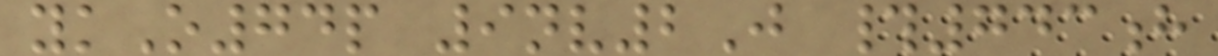ykO74p 9nv2J #743h
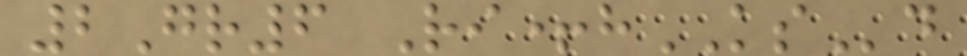2Gr6 Ri+hKSd
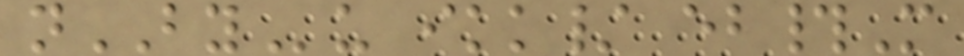nBYu ikk/ eb#M
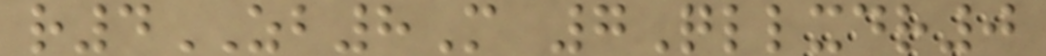r4ZB8M 7Qllxdr0
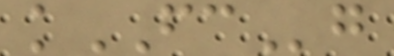kFCg
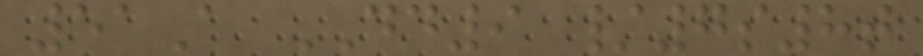51A DD9 /7s8t
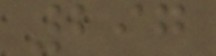297
